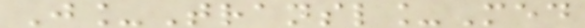J_Transl_Med
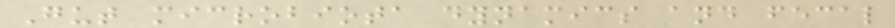Gut microbiota dynamics and fecal
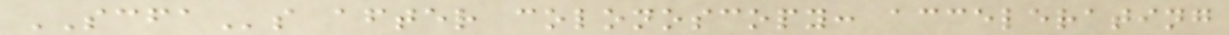SCFAs after colonoscopy: accelerating
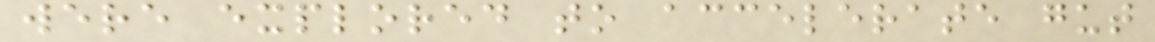were explored to accelerate gut
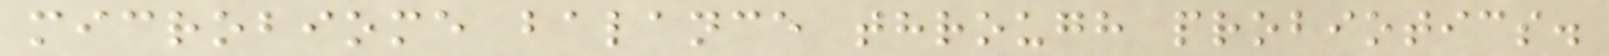microbiome balance through probiotics.
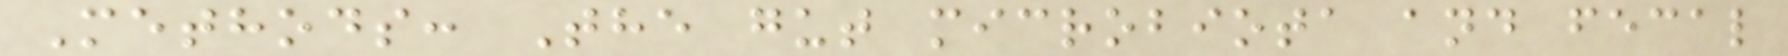Methods: The gut microbiota and fecal
